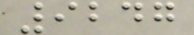9247
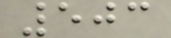503
